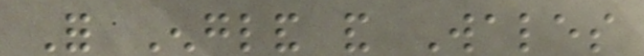For England and Wales
